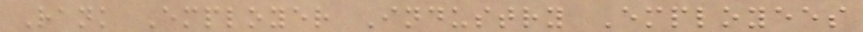Rank Employer Industry Employees
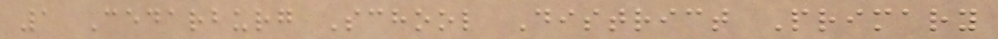1 Cedarburg School District Primary
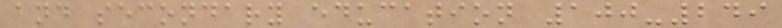and secondary education 100-249
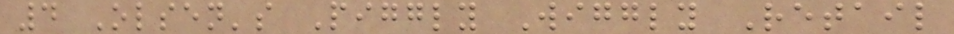4 Olsen's Piggly Wiggly Retail
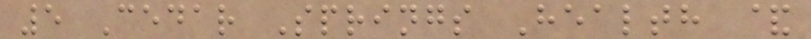5 Cedar Springs Health &
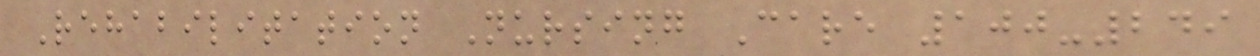Rehabilitation Nursing Care 100-249
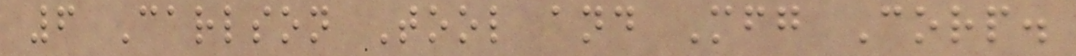6 Carlson Tool and Mfg Corp.
